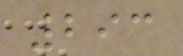293
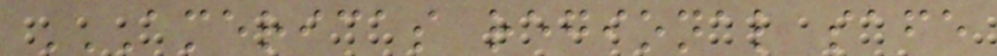AMERICAS REGIONAL SAFE
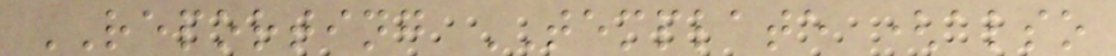REPORTING TEMPLATE (also
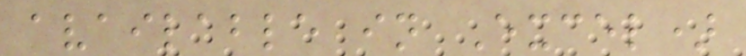available in Excel)
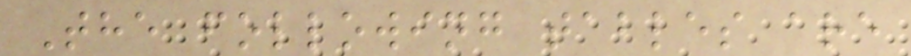The following tables are
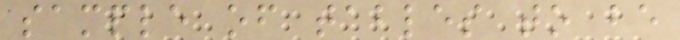sample of tables to be
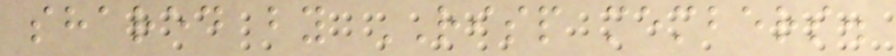shared by RISP members.
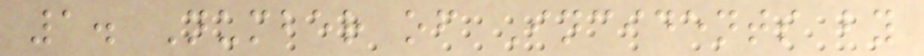1. Number of Incidents by
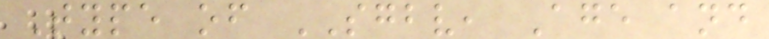Type of SGBV, Age and
